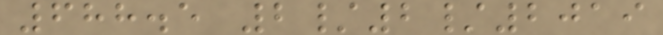688.5 2/2/2019
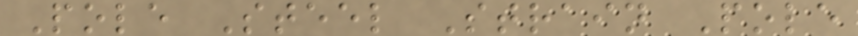Pole Steel Strain Pole
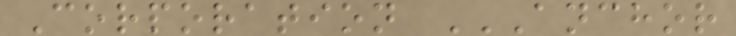Corporation ANCHOR
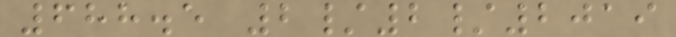688.5 2/2/2019
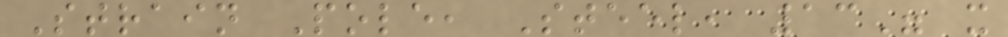Strain Pole, Steel, 13" x
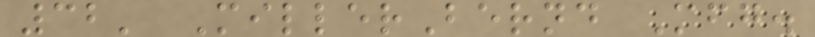32' MillerBernd Mfg.
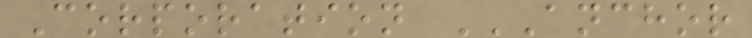Corporation ANCHOR
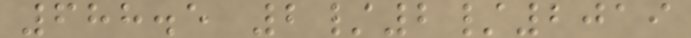688.5 2/2/2019
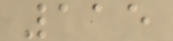115
